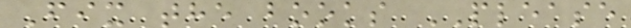Fix the books PLEASE
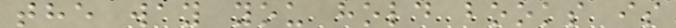the way you hold books is
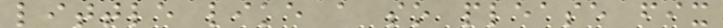little like a so please fix
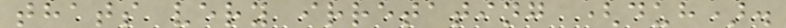thats very irretating (duh).
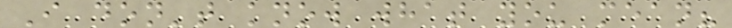I don't know what you mean?
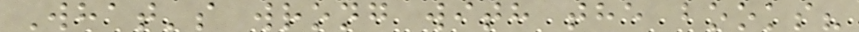What's wrong with the books?
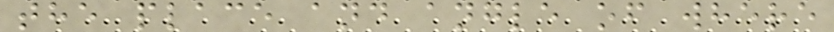the place and angle of where
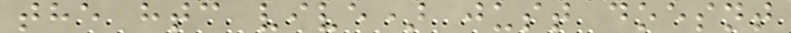the htc vive) just doesnt
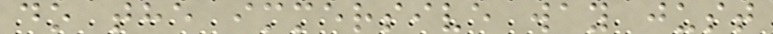do the immersive way just
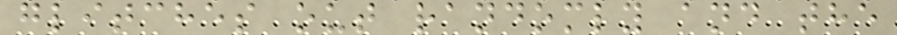glitches out randomly and the
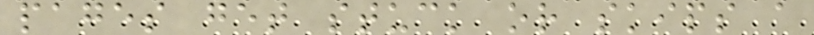pages get stuck or skips a
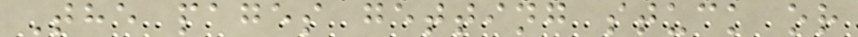The pages getting stuck or
